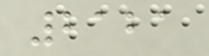2121
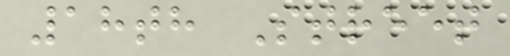18th Street
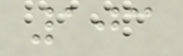103
